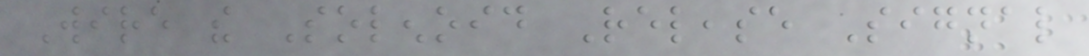Wire the Solenoid Release Signal
